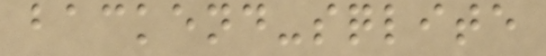backend-sqlite
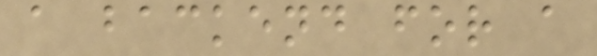a backend for a
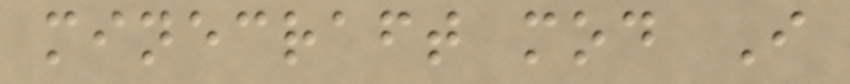minecraft mod I
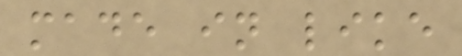made in like
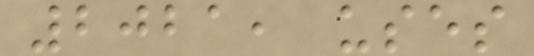2021, uses
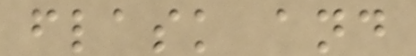flask and
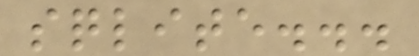sqlite...
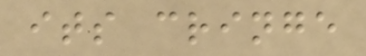its cringe
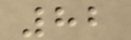82
